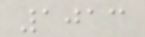1013
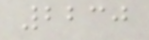2230
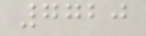7720
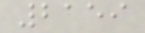2159
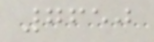7650
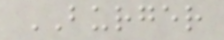BURGER
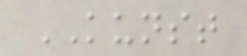KUNST
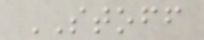STOFF
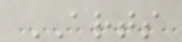ARTS
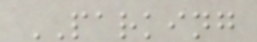PARKING
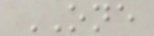ONE
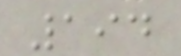194
